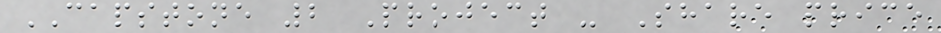CAPSTONE 2 Project - Share price
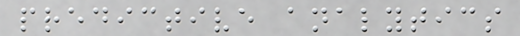predictive analytics
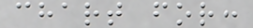chart for:
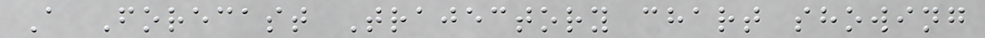A Forecast Trajectory chart showing
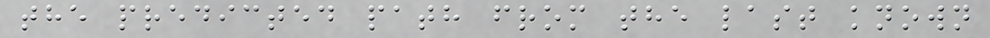the predicted path from the last known
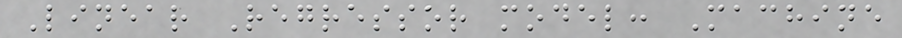Linear Regressor model: Machine
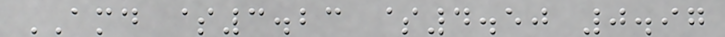AMD $3.23 $4.50 0.97
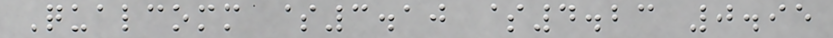Qualcomm $3.10 $4.23 0.95
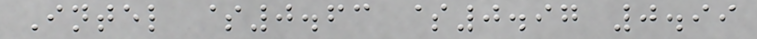Intel $0.63 $0.97 0.99
